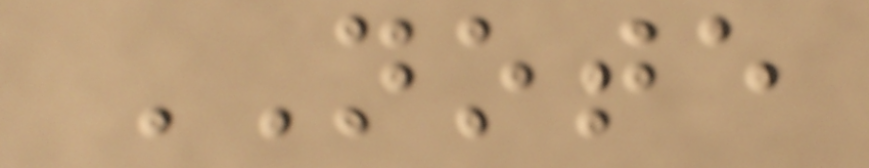NOTE
